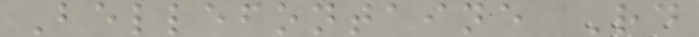Bellefontaine Rd
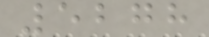5278
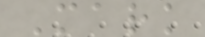Mark
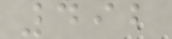492
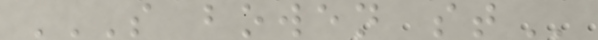S BOWEN ST
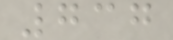737
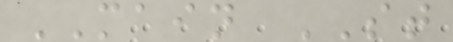MAIN ST
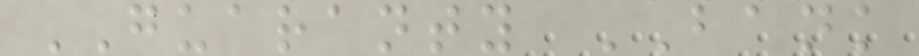GUARANTY BANK
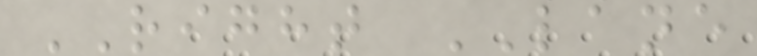RIGHT LANE
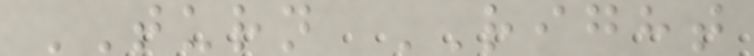TURN RIGHT
